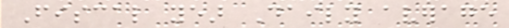Fiscal year Daily average
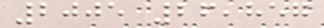2005 26,857
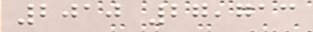2010 27,713
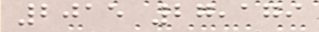2015 27,179
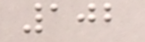102
